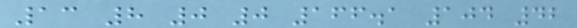13 8 0 0 166.1 104 42
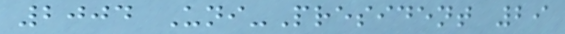2004 Uni-President 29
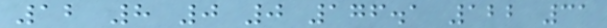12 8 0 0 176.1 122 31
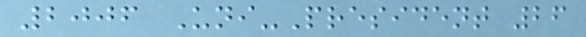2006 Uni-President 26
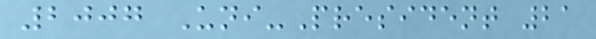2007 Uni-President 21
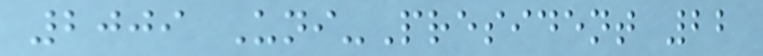2009 Uni-President 22
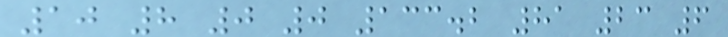10 8 0 0 133.2 81 23 6
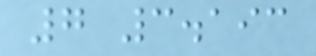7 3.193
